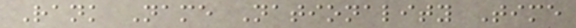Rank Name Nationality Time
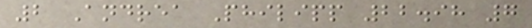2 Andrea Philipp 22.98 7
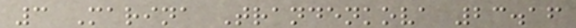3 Marina Trandenkova 23.16
